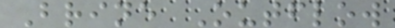Brine Outflow
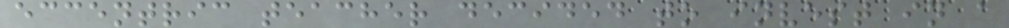eccentric teacher decided to invest in a
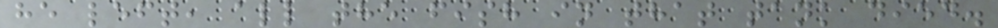he left, all the fish in that tank died.
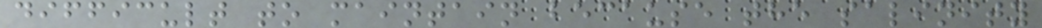difficult to maintain because the salinity
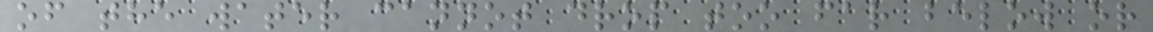of the water cannot drop too far below or
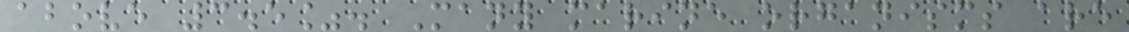above 3.5%. Many marine organisms are
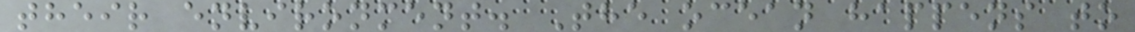their environment. The ocean happens to
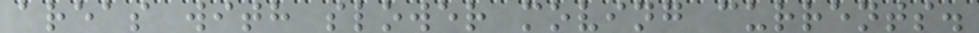areas with slower moving currents.
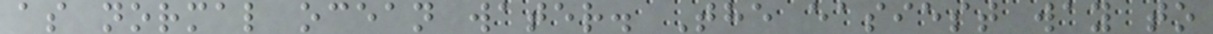as normal ocean water. The easiest way to
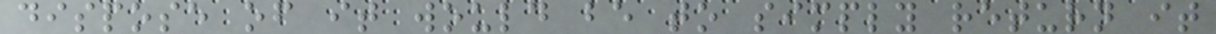dispose of it would be to simply return it
